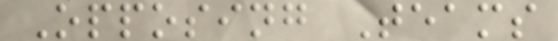Opposing Teams
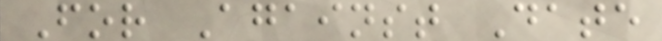For Against Date
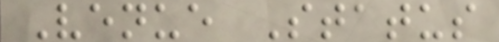Venue Status
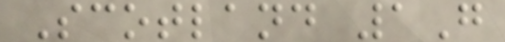Scotland 1G
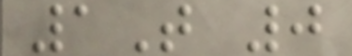1T 0
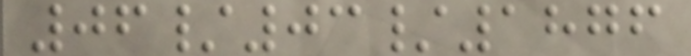06/03/1876
